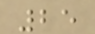25
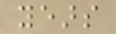years
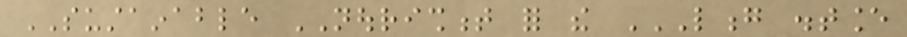SUSTAINABLE NOURISHMENT for the LONG DISTANCE
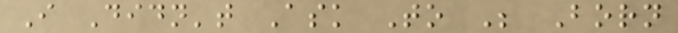I Didn't Ask To Be Born
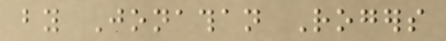by Jonathan Rogers
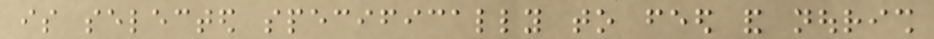is selected specifically to feed and nourish
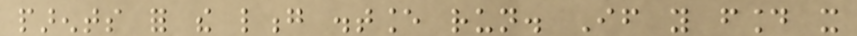parents for the long distance run. If you found it
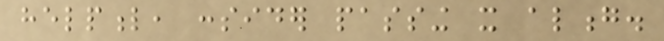helpful, consider passing it along.
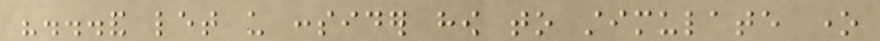"...and let us consider how to stimulate one
